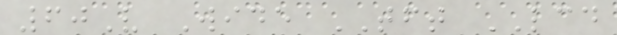60V Wide TFT LCD
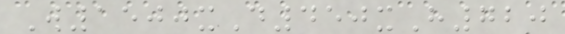W1500xD450xH720
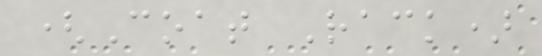(Coat Rack)
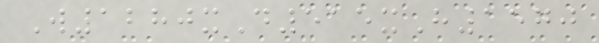W1280xD515xH1570
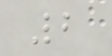2
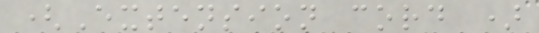(Extension cord )
